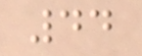44
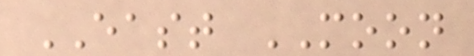EAST MOON
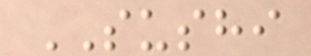SUSHI
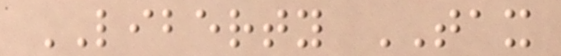LIBERTY TAX
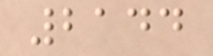2144
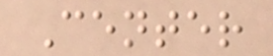Center
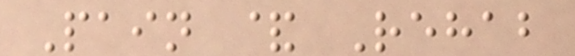Pain & Rehab
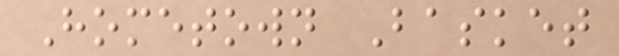Hometown Basket
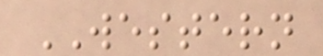WESTERN
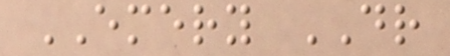EMERY DR
